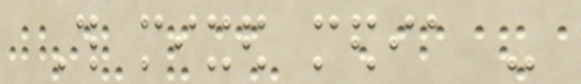This mixed media -
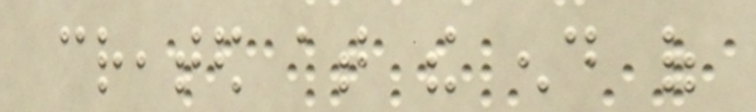created at the end of
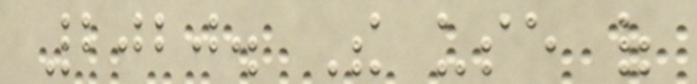2020. The use of
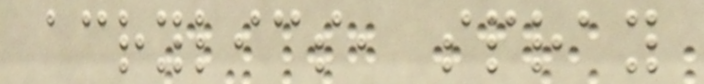acrylics, spray
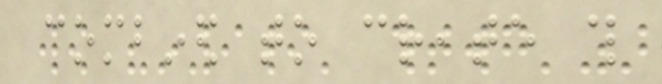combined to create this
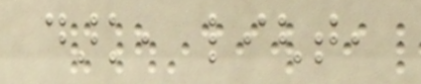dark, light,
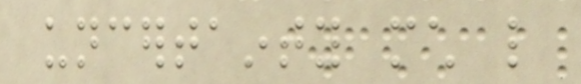uncertainty much like
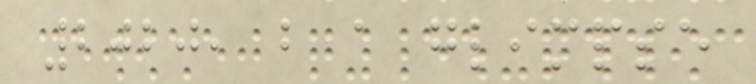2020, but a glimpse
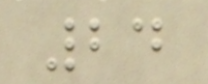24
